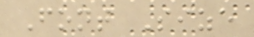Font Size
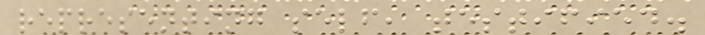representing self, testified.
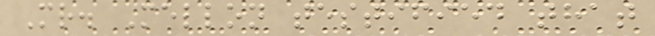Mr. Mellon testified that
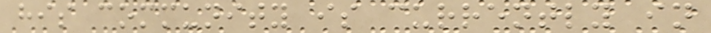his community is currently in
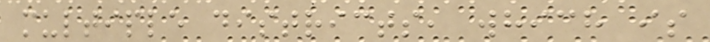multiple districts, which is
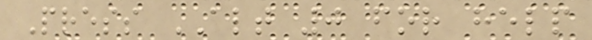Press ALT 0 for help
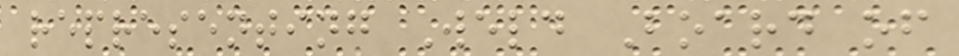representing Weld Board of
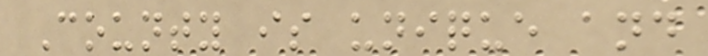County is unique and
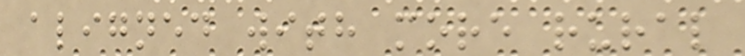aligned with more rural
